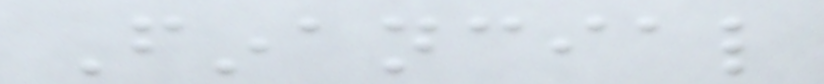Financial
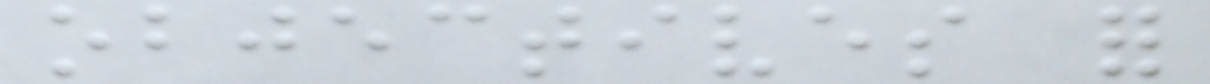objectives for
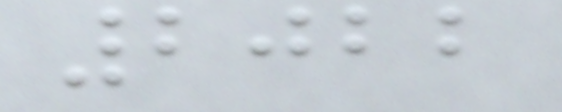2022
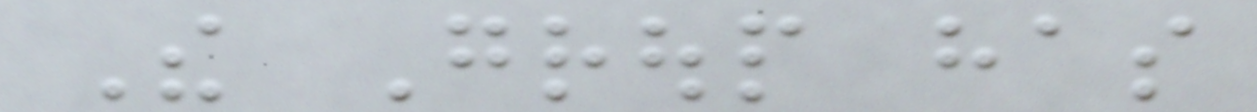The Group has
